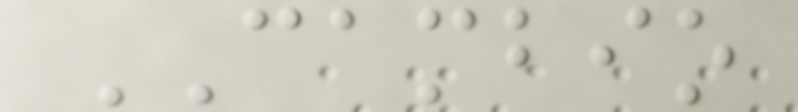CAMBIO
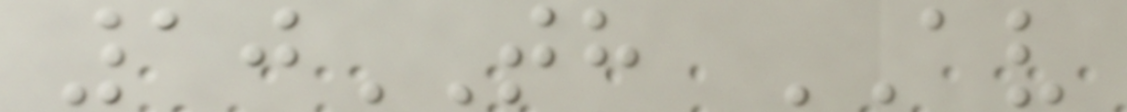10TH AV
